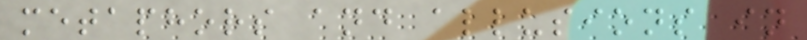metaphors and allusions in
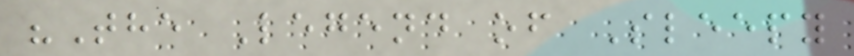"The Legend of Sleepy
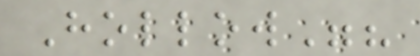Hollow"?
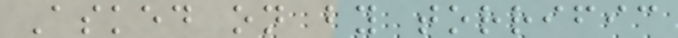Asked on by torrific
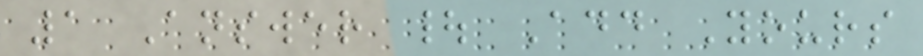1 Answer | Add Yours
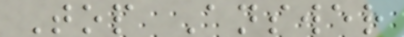Top Answer
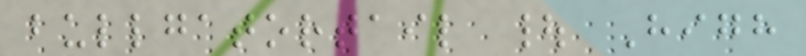bullgatortail | High
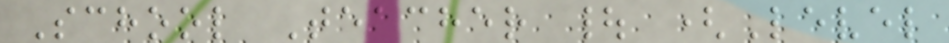School Teacher | (Level
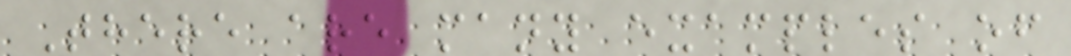There are many examples of
